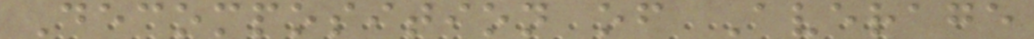Decomposition of Average
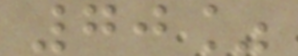70%
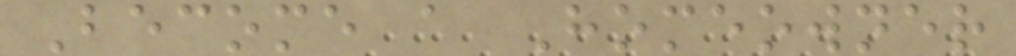Become a Homeowner
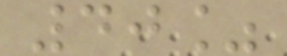40%
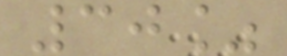30%
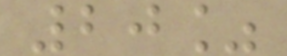20%
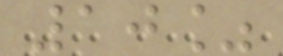10%
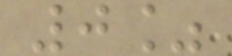0%
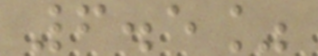6.5%
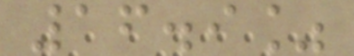16.9%
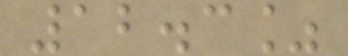12.3%
